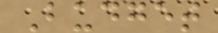Budget
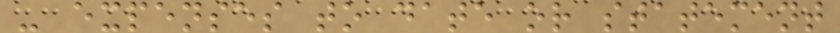- expenses to date or statement
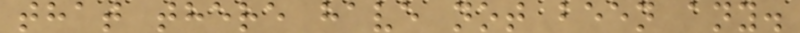that there have not been any.
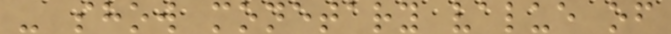- show monetary value of
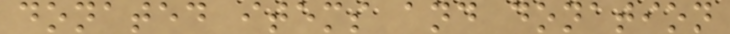donated items and donation
